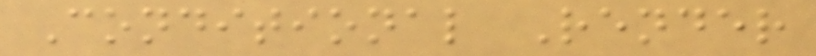Conditional Render
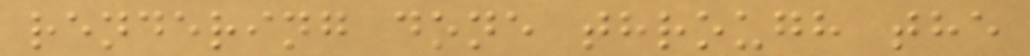rendering done through the
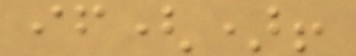if()!
